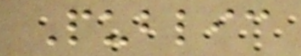Public
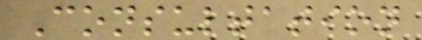Consultation
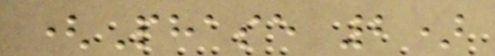(Phase 2)
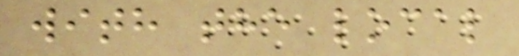with the local
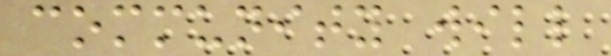community will
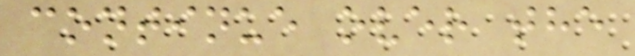continue over the
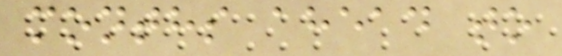months ahead to
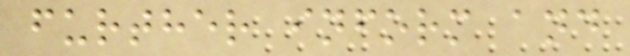further inform and
